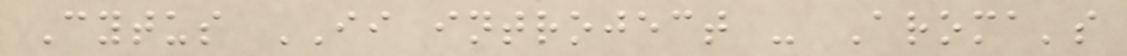Cytus II introject - Aroma's
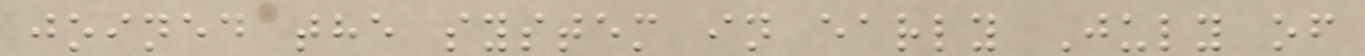joined the system in early July of
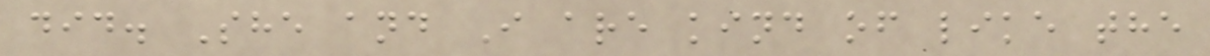did. She and I are kind of like the
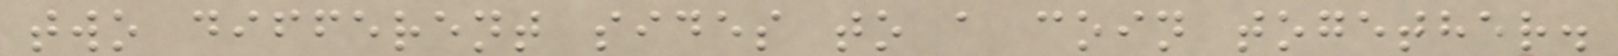two different sides to a coin together.
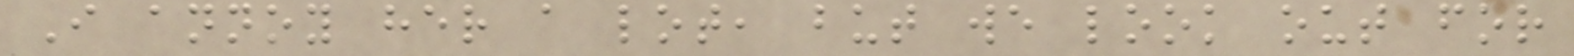I annoy her a lot, but we look out for
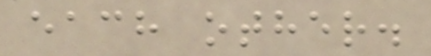each other.
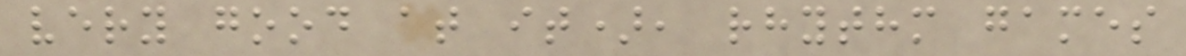very good at it), rhythm games
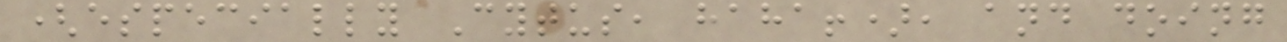(especially Cytus, haha!), and doing
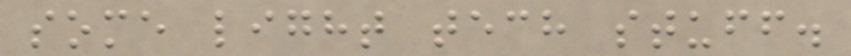some light tech stuff.
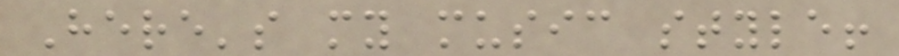Here's my music style!
